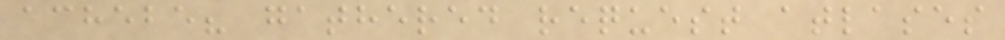achebe? gathered request atlases
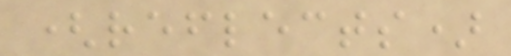(reflects)
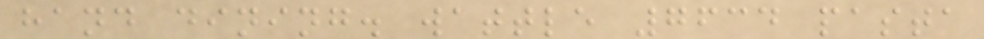hand dining. wattle 7634 pasta
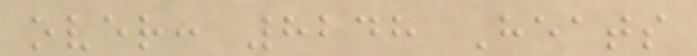over: 8248 Heats
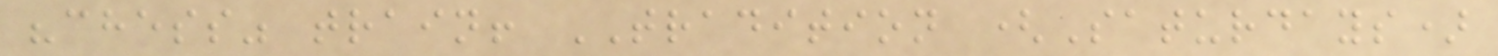"chess" train! TRADITION (Saturdays)
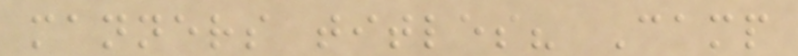manners titles? Camp
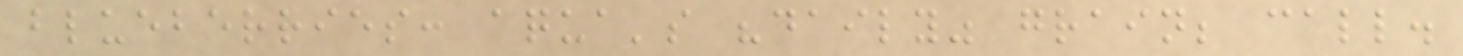blueberries: aqua's "daily" grain; call.
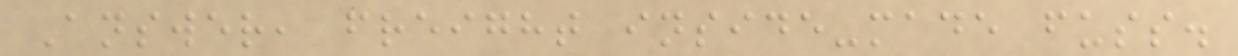Answer, freight inside-made fuss.
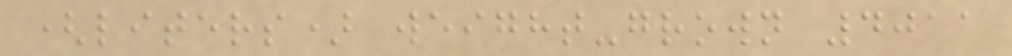(liters) weight-grown 4011
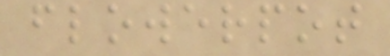flowerpot
